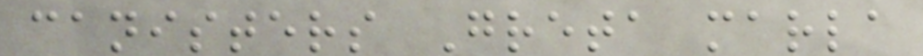canisters Greta marla
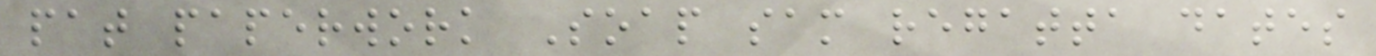pat paperwork Soap sam regatta dates
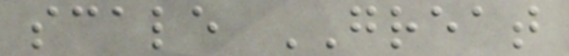scale GREAT
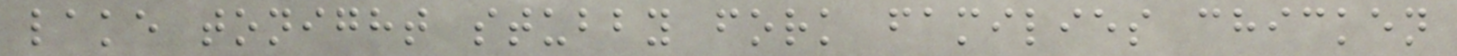lake tonight stubby fork families chicken
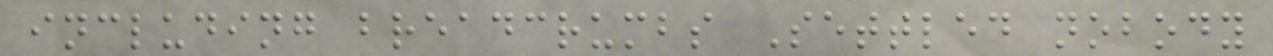including breadcrumbs Settled nobody
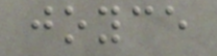joyce
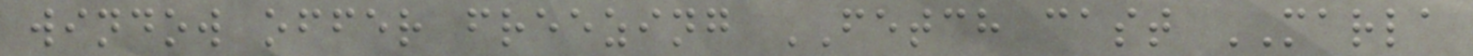window offer freezing FETCH cast MARLA
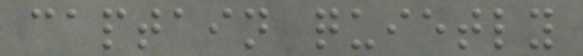captain quietly
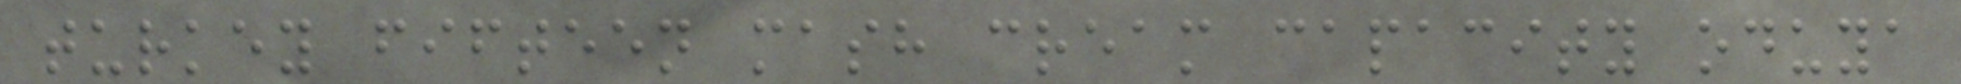turkey fifteen mash cream capacity oduya
